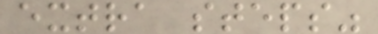extra steps"
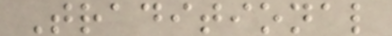Traditional
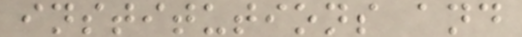institutions and
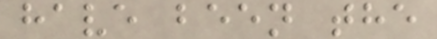have been the
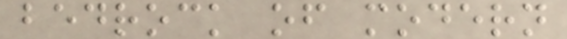bedrock of modern
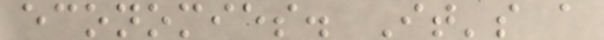economies. It's a
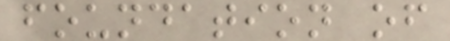foundation of
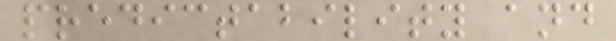predictability and
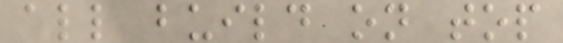all build on top
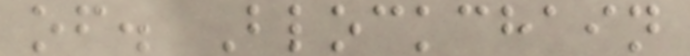of. Blockchain
